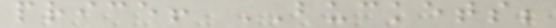price! BUCKETS;
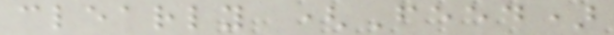clearly (Feed)
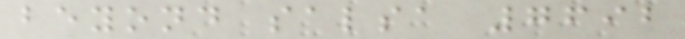beyond salsa 7692
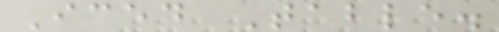Iced Table.
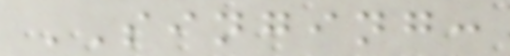SINGING:
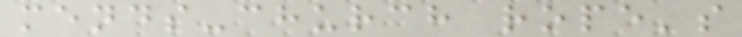mends-church rope's
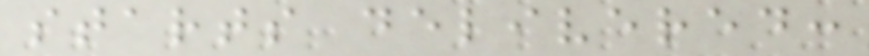starts delivered:
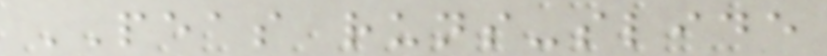PEAS runs-slide
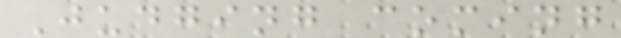Judging coming
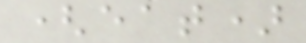(eat)
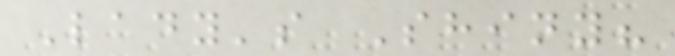Lady's Shiny?
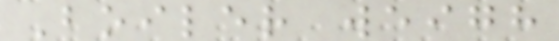Boiler weigh
